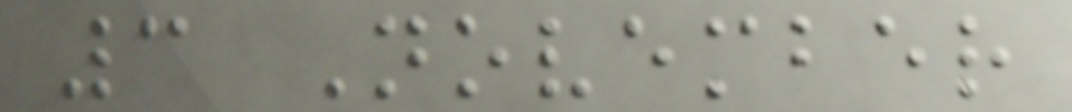3 November
